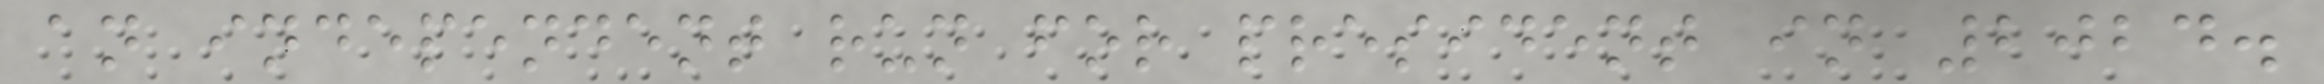an independent run for president in 2024.
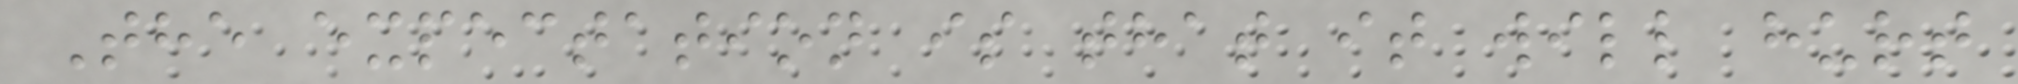The expectation is that it will hurt
